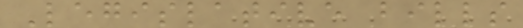Legislative bills
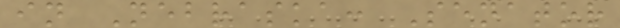in Nebraska: Senator
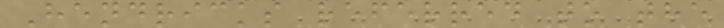Hendricks referred to the
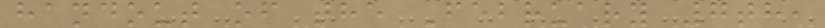handout of the February 7th,
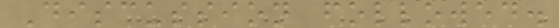Discussion followed.
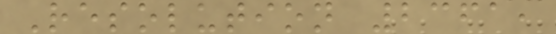Resolution 2361,
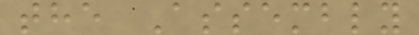the Assembly
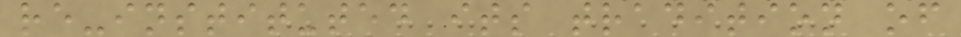re-instituted its tradition of
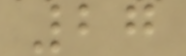27
